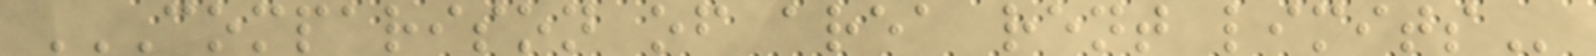COMPARISON OF AREA RENT LIMITS
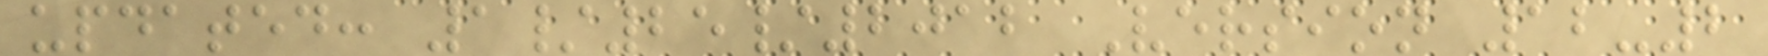updated: 1/25/2012 Version 12-2
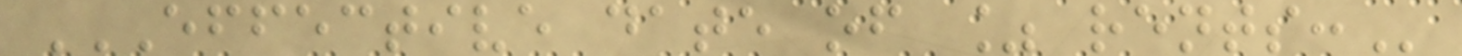EFFECTIVE DATE OF % RENTS:
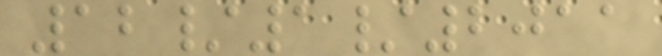12/1/2011
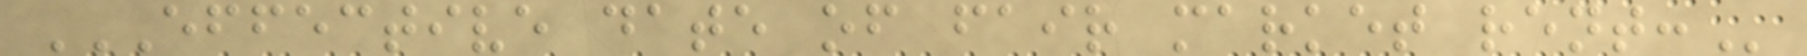EFFECTIVE DATE OF FAIR MARKET RENT:
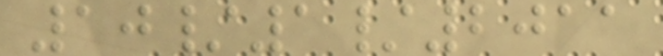10/1/2011
